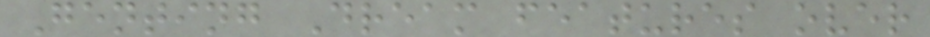Genting Dream features over
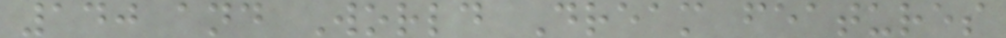140 and World Dream features
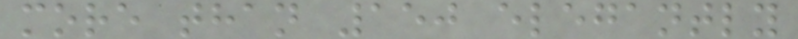more than 150 elegantly
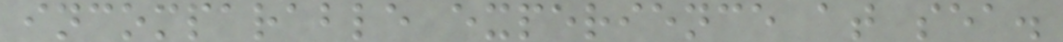incomparable experience at sea.
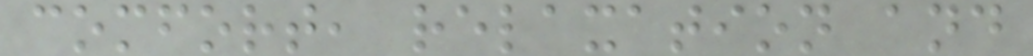comfort, relaxation and
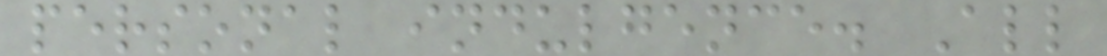personal indulgence. All
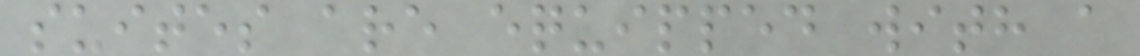suites are equipped with a
